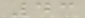43
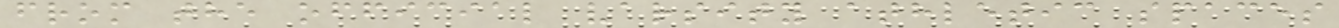from the official varsity athletic spaces
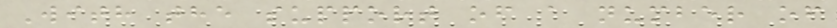With the support of a number of
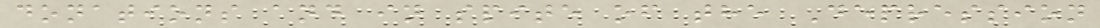donations and in spite of the Depression
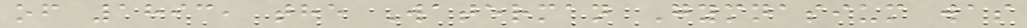of 1893, the Waterman Gymnasium was
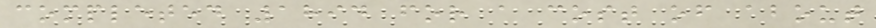completed 1894 for a cost of about
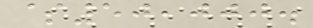$50,000.
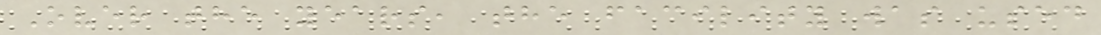Over the years, the facility was used
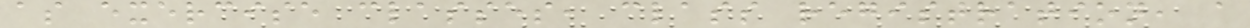as exercise classes, class registration, a
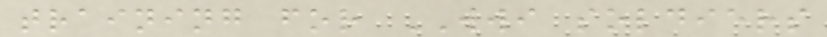training for WWI soldiers
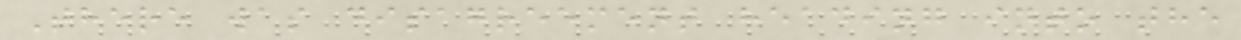There was disagreement heading into the
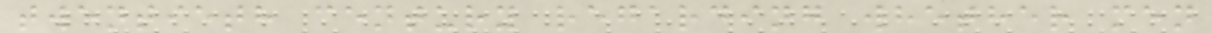twentieth century regarding whether men
